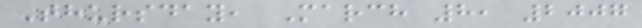Thursday, March 8, 2007
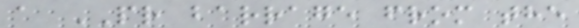a PR barrage from the
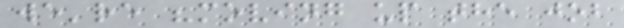we're "moving up the job
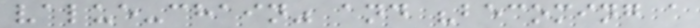value-chain" and "becoming a
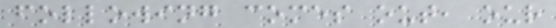following comes out, our
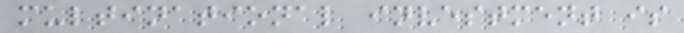multinational investment is
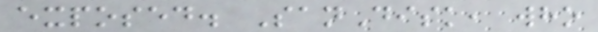exposed. SanDisk, who
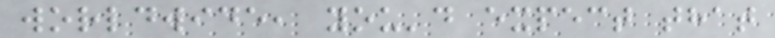worldwide, you'd expect that
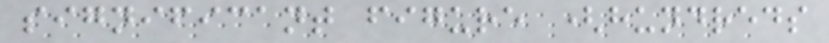significant figure (hundreds
